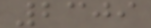2309
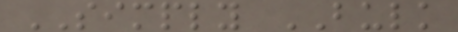SIMPLY BULK
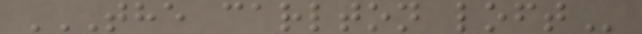THE CARLTON LOFT
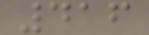416
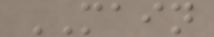MAIN
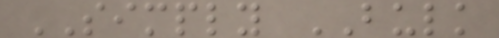SIMPLY BULK
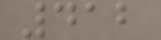412
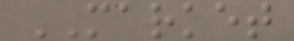MARKET
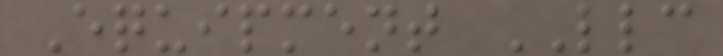Equipment LLC
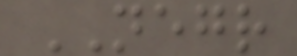NEGR
